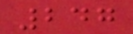247
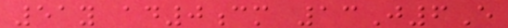51y ad0cm 13J6E
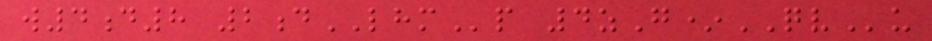w4d8 2dLHMp 4zG*QVu
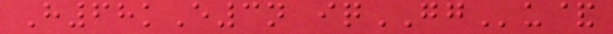H68kE3n iqGGu&
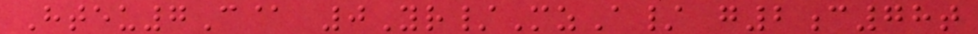Hteu7C@ 0Yr/MzA/ g2c78t
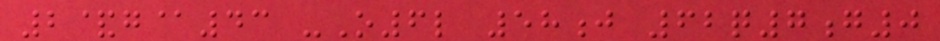2&g@43 -O6l 58j 62q7g0
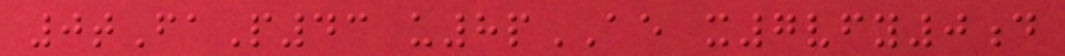0tFaP43 u8pAE x7vfy0d
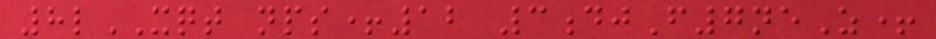8lXQT nps+12 3djF7neZ+
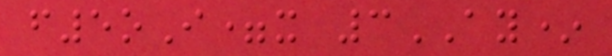f5oI=x 3AY*
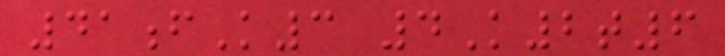41fK3 4K2t6
